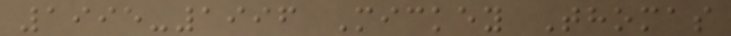1995-1996 Mickey Thomas
